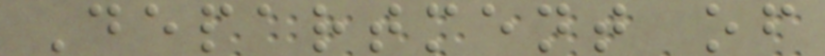Department of
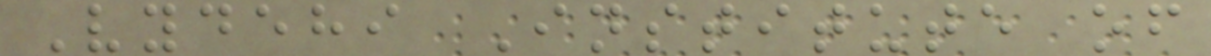Vydehi Institute of
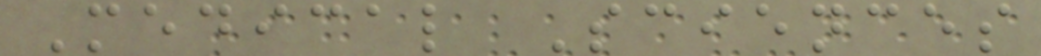Medical Sciences
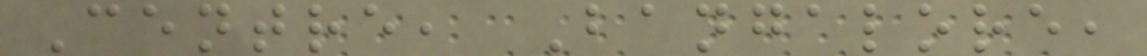Centre, Bangalore,
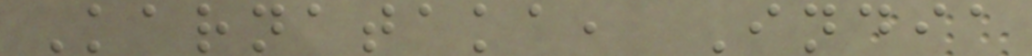Karnataka, India
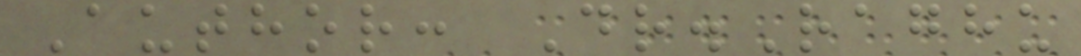Author: Dr.Raghu
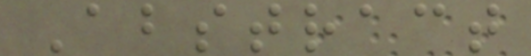Abstract
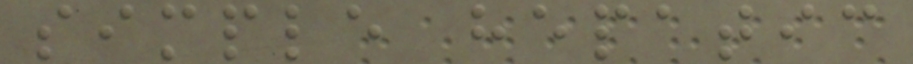simple hepatic
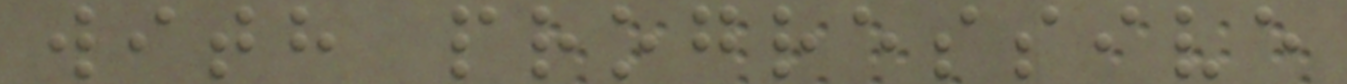with progressive
